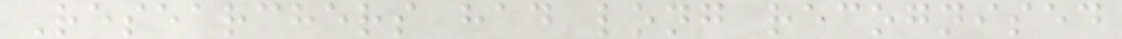Researchers had long recognised
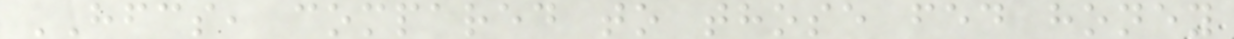HFCS, compared to those fed honey
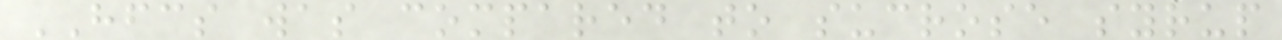HFCS was compared to sucrose syrup
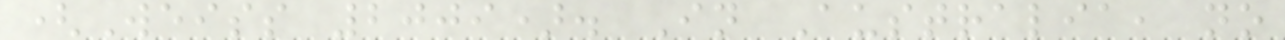(Weiss 2009). In Australia, no
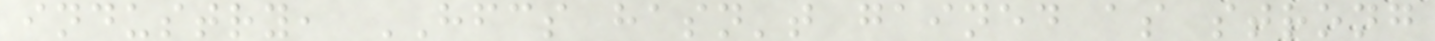industry, HFCS hasn't gained as strong
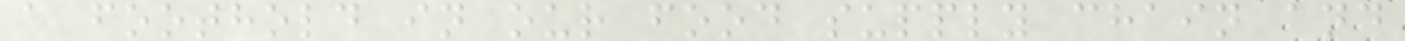a foothold in our food supply chain and
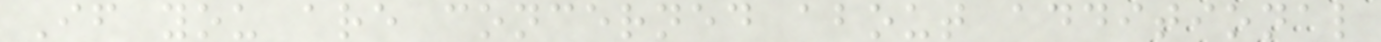If you are concerned about additional
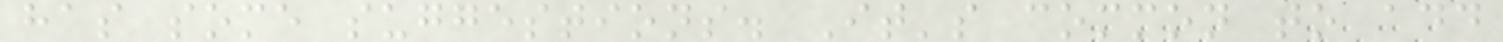has some suggestions. It's common to add
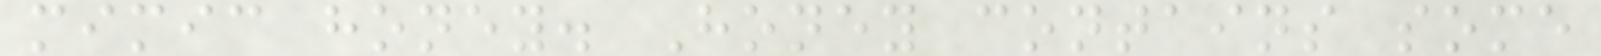mimic honey. Honey contains some
